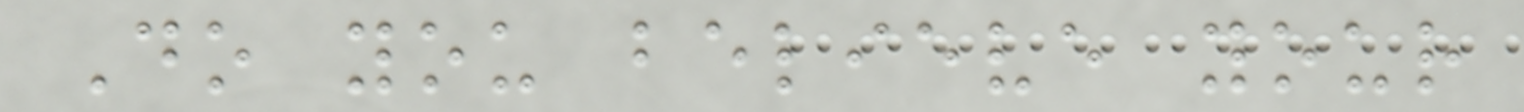Do you believe your
